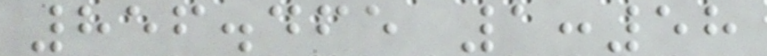856.465 1:58
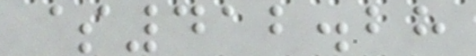$412.28
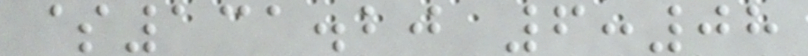$131.20 6:08
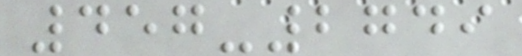457-2749
